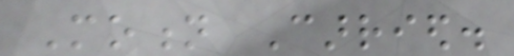Motion Carried.
